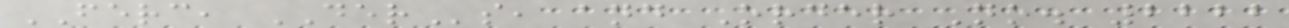FERC, DERs, and Order No. 2222
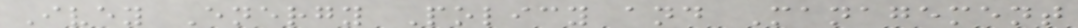Ivey Energy Policy and Management
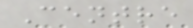Centre
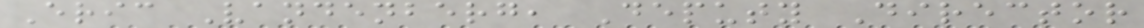Eric Vandenberg, Deputy Director
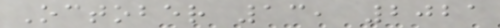October 13, 2021
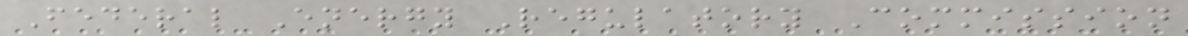Federal Energy Regulatory Commission
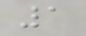1
